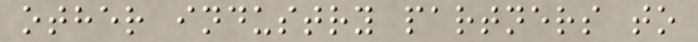other industry partners to
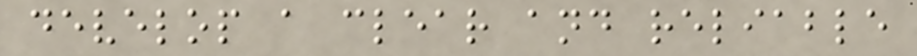develop a clear and reliable
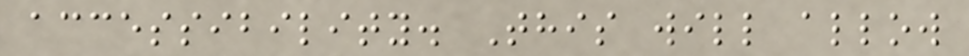accessibility. This will allow
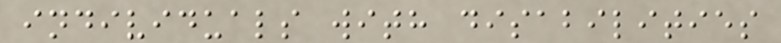individuals with disabilities
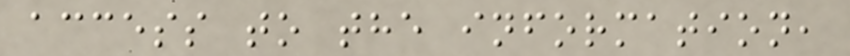access to the information,
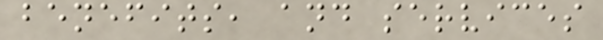benefits, and services
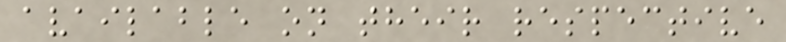available on their respective
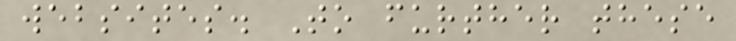websites. To further these
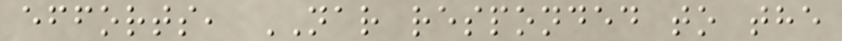efforts, NAR responded to the
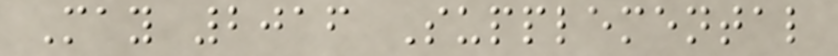May 2016 Supplemental
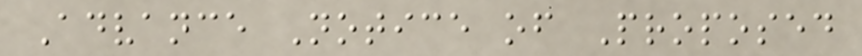Advance Notice of Proposed
